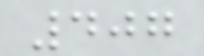407
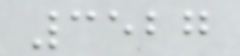3527
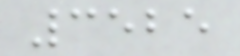3525
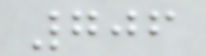706
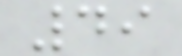49
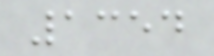1354
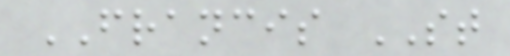FRANCIS ST
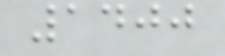1400
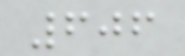606
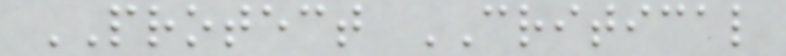PROTECT CRITICAL
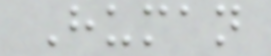Human
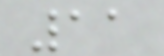11
